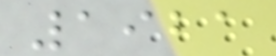1921
